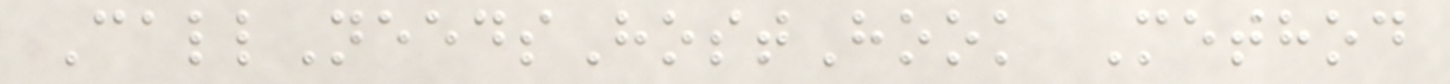CallNeedsHostHook Method
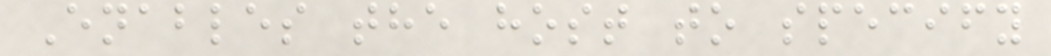Enables the host to specify
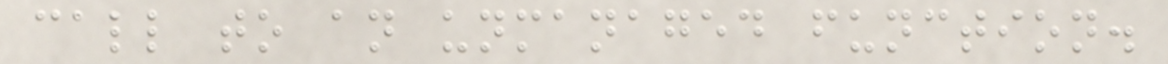call to an unmanaged function.
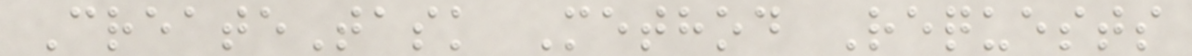CreateTask Method Requests
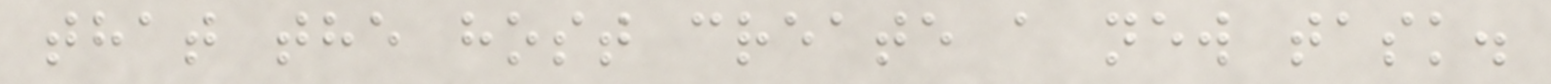that the host create a new task.
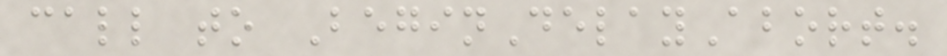call to BeginDelayAbort.
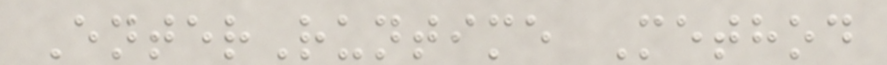EnterRuntime Method
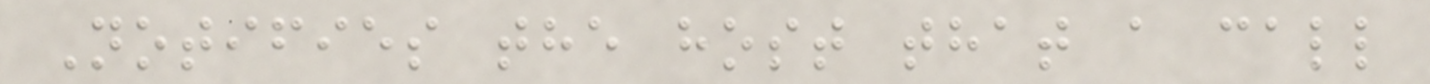Notifies the host that a call
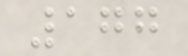177
